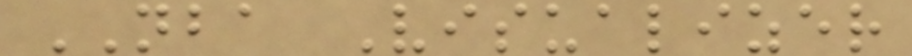NBA Visualizer
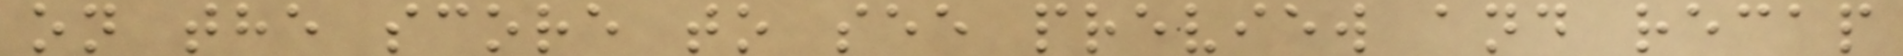on the score to see preview and recap
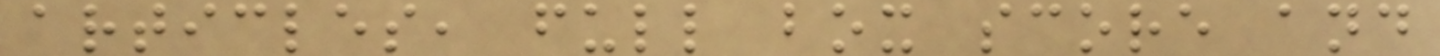articles, full box score and
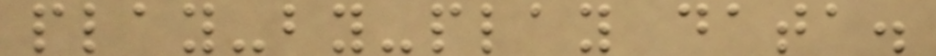play-by-play data.
